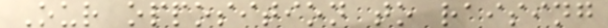Our opposition to raising
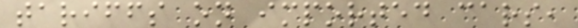tariffs on imported cars,
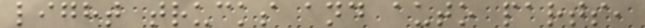light trucks and auto parts,
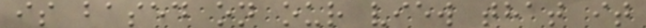is based on our view that it
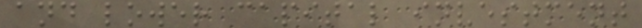and lower capital investment
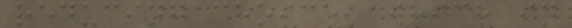reducing choice, which in
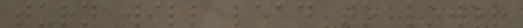turn will lead to lower
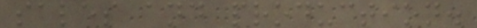sales and production.
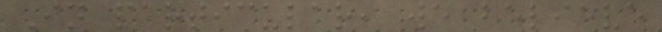In particular, we believe
